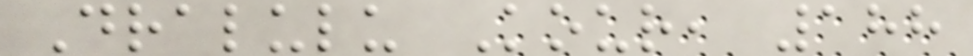Dralulu Kour, 188
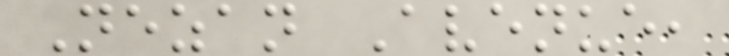Nezan Avenue,
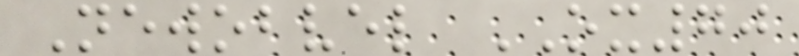Newobvel OX70
